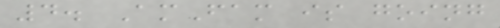4. AmFam is going
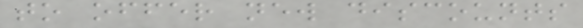to offer new discounts
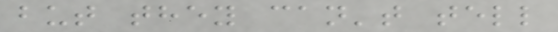but they can't tell
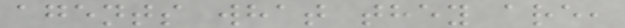agents what they are,
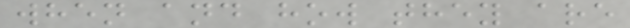when and how they are
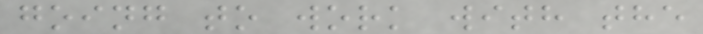going to work with the
